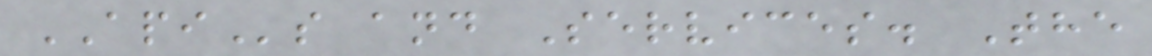APIs and Services. The
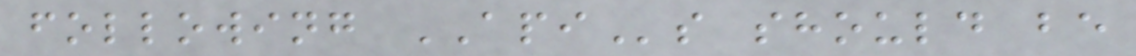following APIs should be
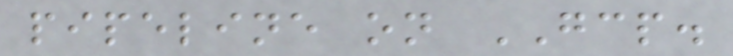pipeline on GCP.
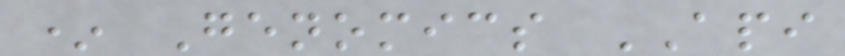* Genomics API
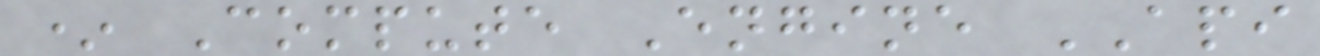* Compute Engine API
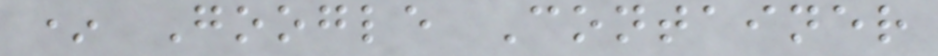* Google Container
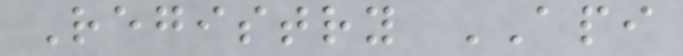Registry API
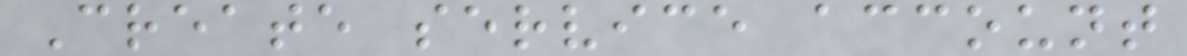Create service account
